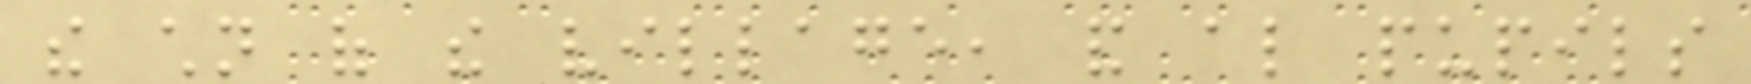the children of the village, and also pupils
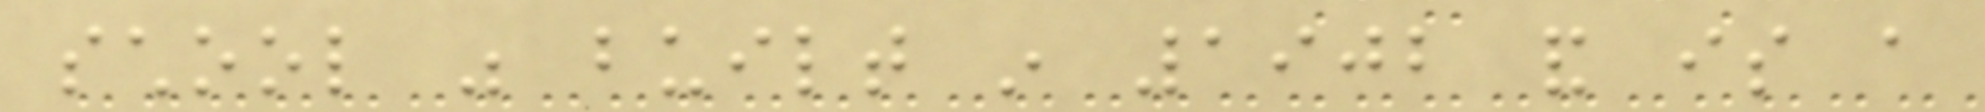school was built in 1902 and is a
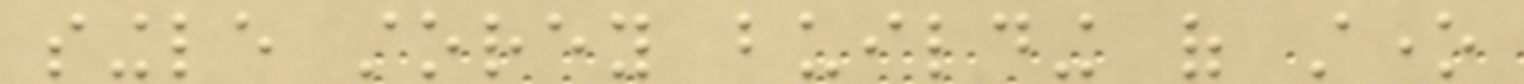single storey building of stone
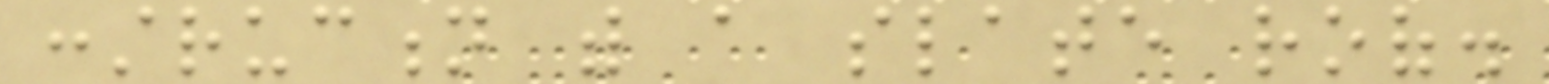construction with a slate roof.
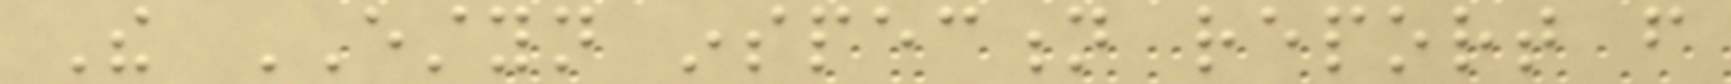The ESTYN inspection report from
